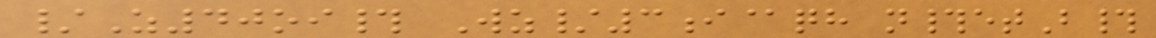/Z40oi# Wz/3i@qh n#etB#
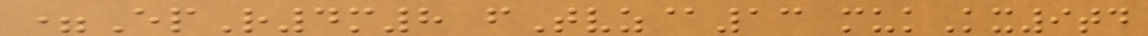=EpR4m8 fTvz@13 mukKx9td
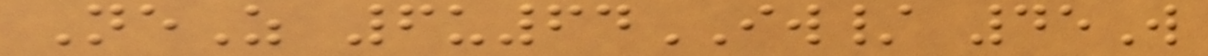NeZ 6u64IW/ 45W
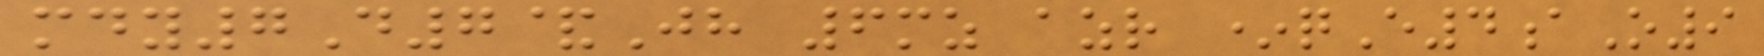mdy7D7&Jh 6mz azr *qE4aO9
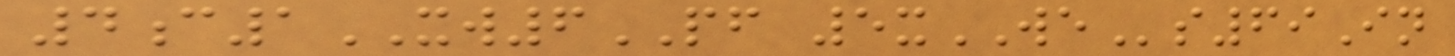4c1XW6PF 5xWEs69In
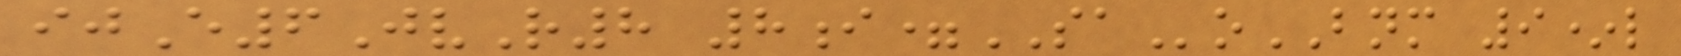ijE6JvR8 8i=SAoBNM 9*l
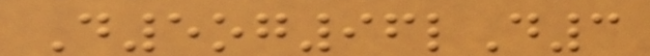D5og96lD3
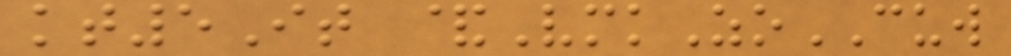kt5It &VmkZoCUW
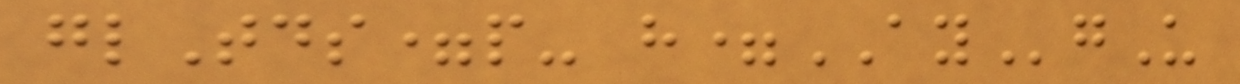glTds=p- h=AYgU
